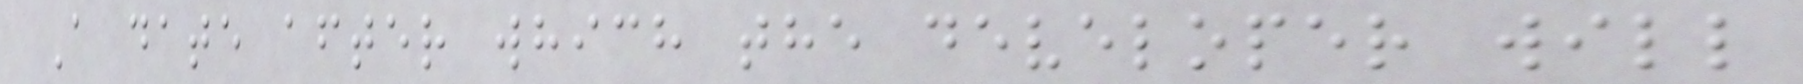A date after which the developer will
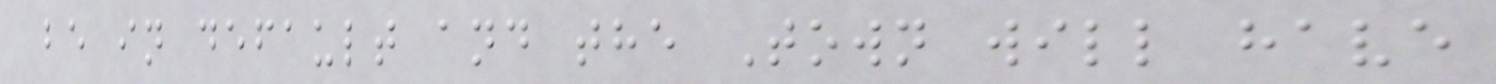be in default and the Town will have
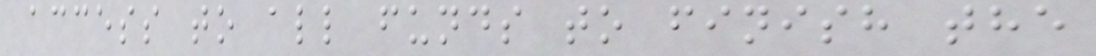access to all funds to finish the
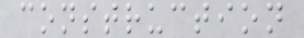construction
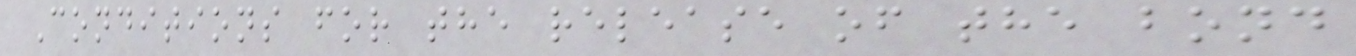Conditions for the release of the bond
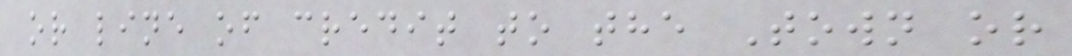or line of credit to the Town or
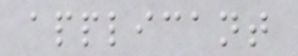applicant
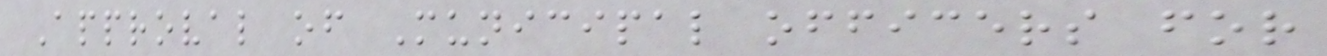Approval of Municipal officers for
